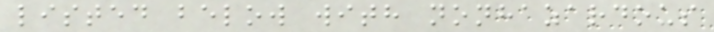listed below with nonhazardous
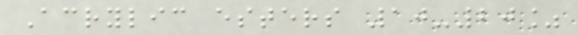Acrylic esters 10-20%
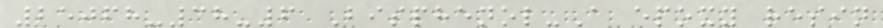25068-38-6 Bisphenol-A epoxy resin
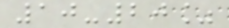10-20%
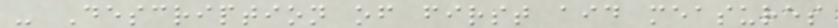- Description of first aid measures
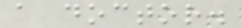a doctor.
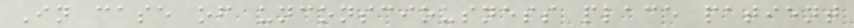In case of unconsciousness place patient
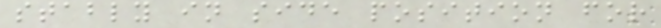stably in side position for
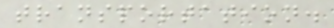transportation.
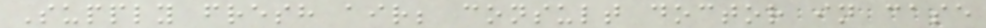Supply fresh air; consult doctor in case
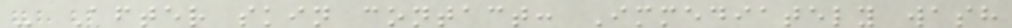- After skin contact: Immediately wash
